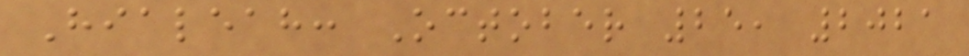Hialeah: October 25, 2021
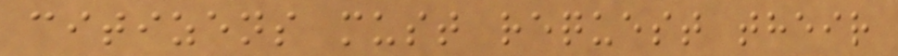citizens must request their
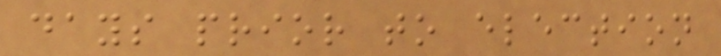days prior to election
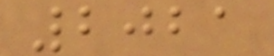2021
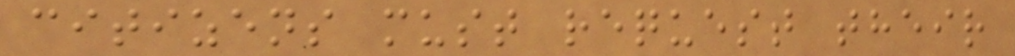citizens must request their
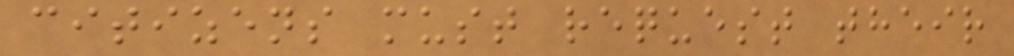citizens must request their
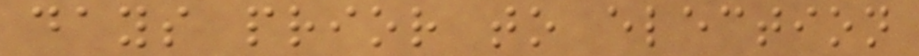days prior to election
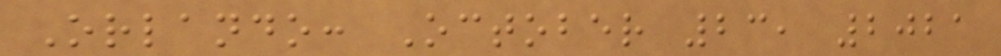Orlando: October 23, 2021
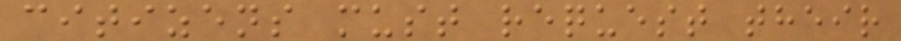citizens must request their
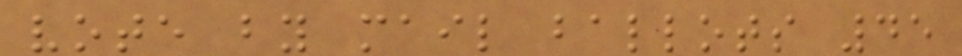vote by mail ballots 45
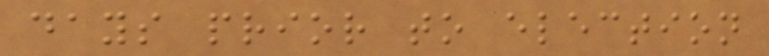days prior to election
